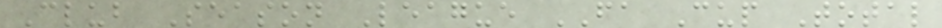Club Season League FA Cup Total
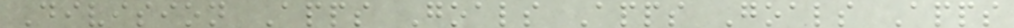Division Apps Goals Apps Goals Apps
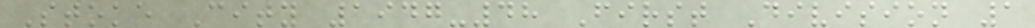Stoke City 1947-48 First Division 1
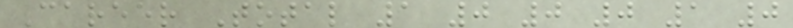Career Total 1 0 0 0 1 0
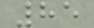85
